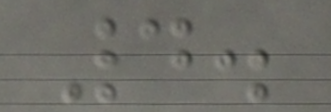4.
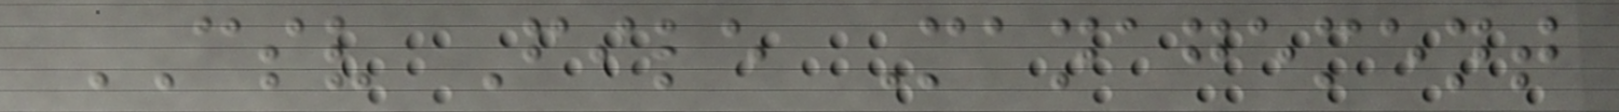CSV File Management
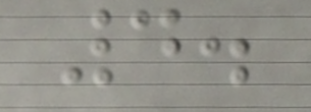4.
